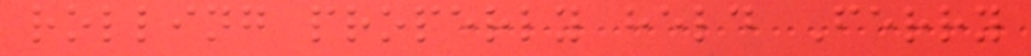rolling properly held Ferry
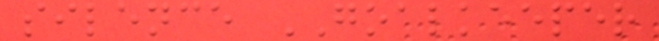silence GOALKEEPER
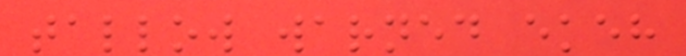tallow warned ekeh
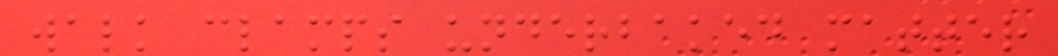walk clamps underbaked matter
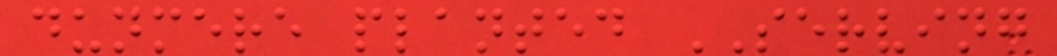dunmere planted SERVING
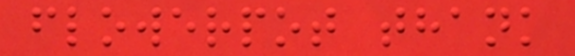flowerpot thank
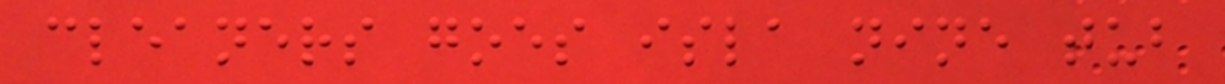cleaners goes isla nine tub
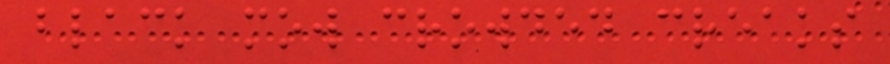black mow crowded creaks
